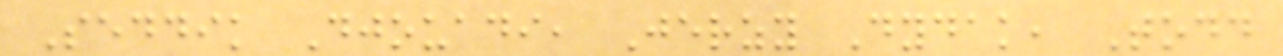Seddik Djouadi, Jerzy Dydak, Todd
